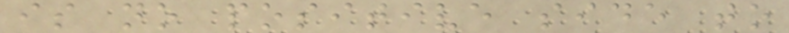is no positive side to
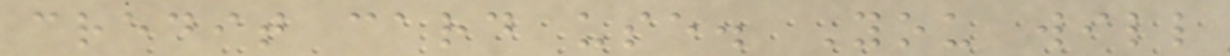credit card use. You will
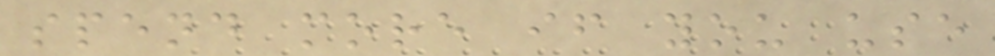spend more if you use
